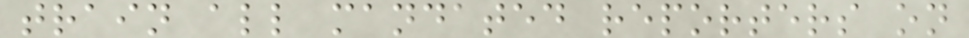train all mandated reporters on
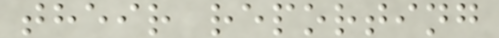their reporting
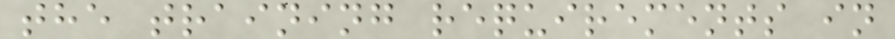the training requirements in
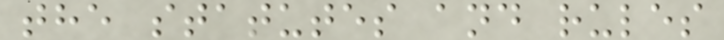the statutes and rules
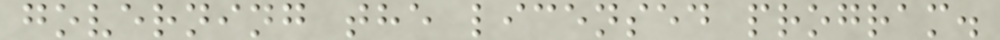governing the licensed program.
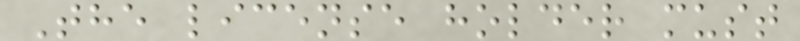The license holder must
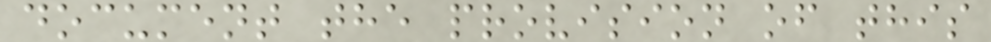document the provision of this
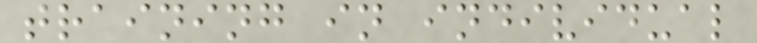training in individual
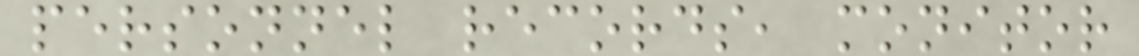personnel records, monitor
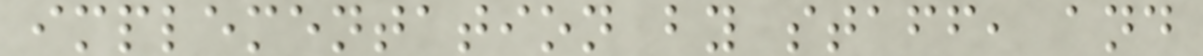implementation by staff, and
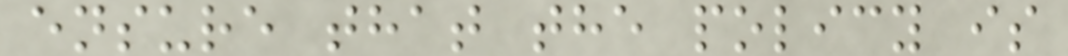ensure that the policy is
